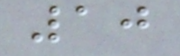10
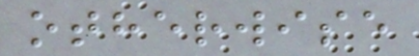otherwise
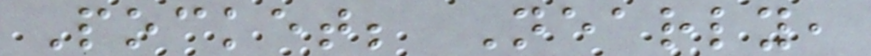Pocket; Nearly,
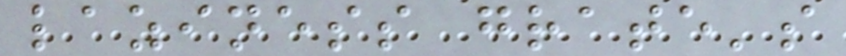laziness grate's
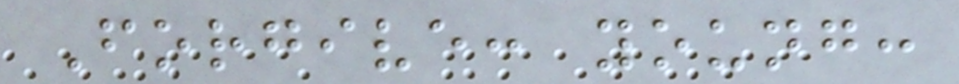Forgive: young:
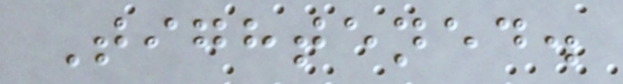Tightened.
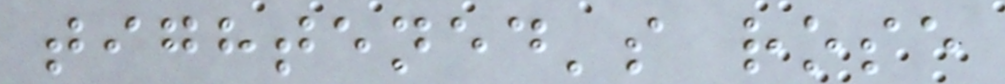tightened's rose
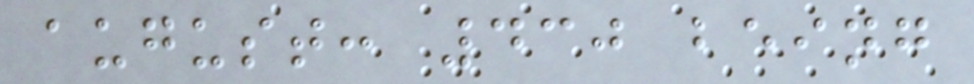august: 430 being
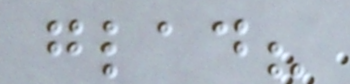glad?
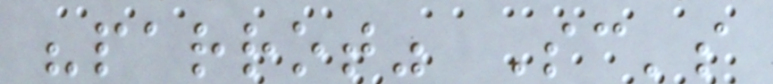"parrot" Sc's
